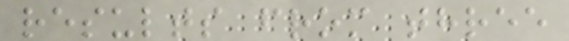results from three
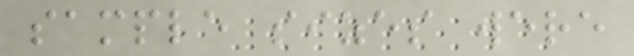sample sizes were
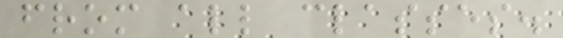from all classes.
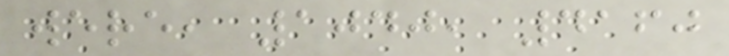were, 1040, 4160
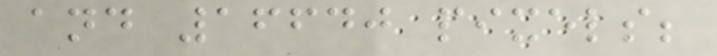and 16640 pixels;
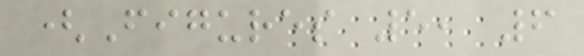(Figures 5, 6
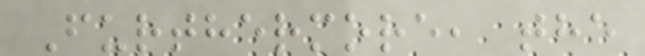Furthermore, the
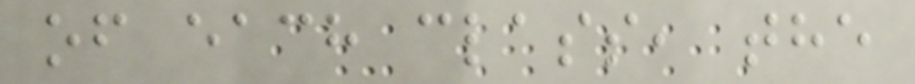of each class, the
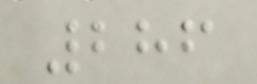286
